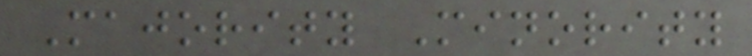Majority Minority
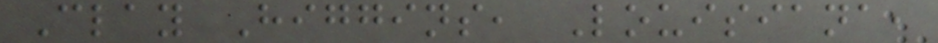Clay Higgins, Louisiana,
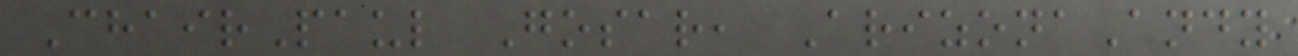ChairPaul Gosar, ArizonaAndy
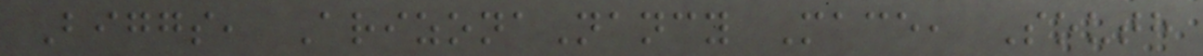Biggs, ArizonaNancy Mace, South
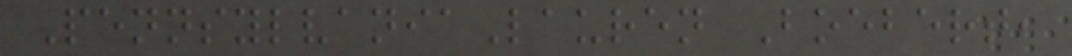PennsylvaniaLauren Boebert,
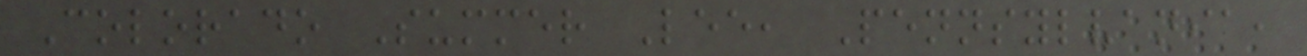Colorado Summer Lee, Pennsylvania,
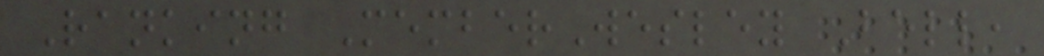Ranking MemberWesley Bell,
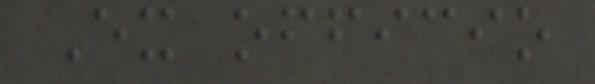Ex officio
